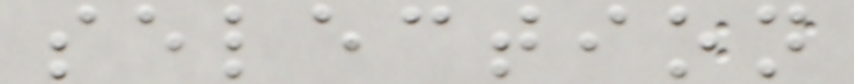selection
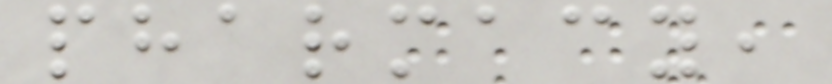pharmacy,
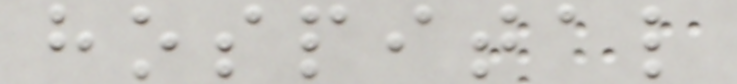hospital
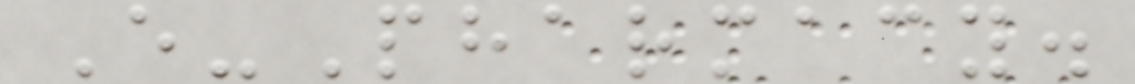E-Pharmacy.
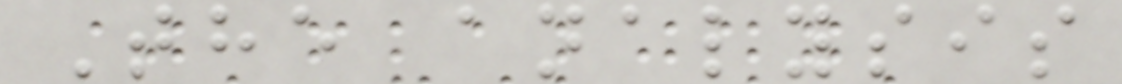The analysis
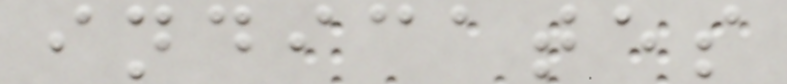indicates
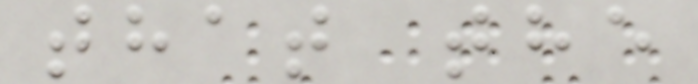that the
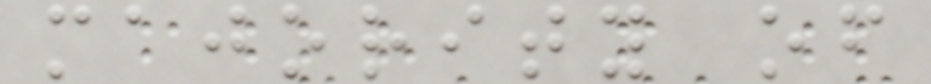majority of
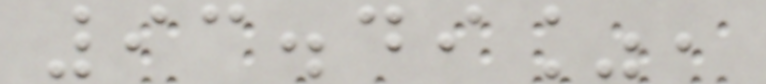93.49%,
